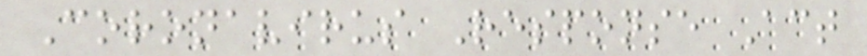Coronavirus Response Act
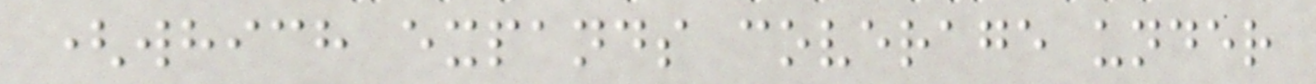(which expands coverage under
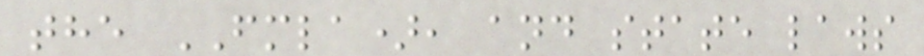the FMLA), and state laws
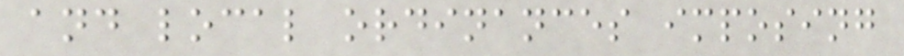and local ordinances imposing
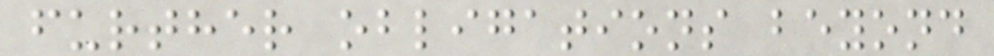further obligations beyond
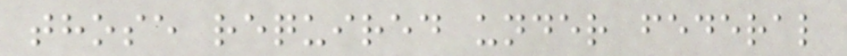those required under federal
